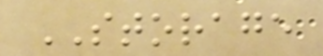STORAGE
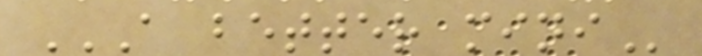A BETTER MINI
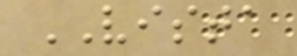VISTA
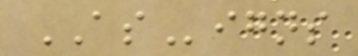ASigns
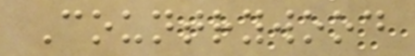Countrywood
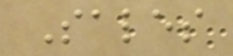Sales
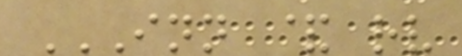INN & RV
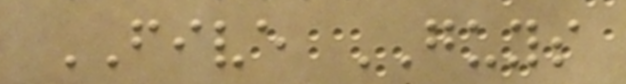FIVE GUYS
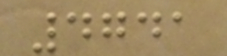4741
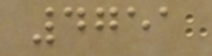4751
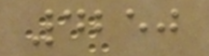4250
